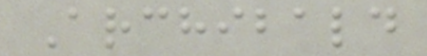Archibald
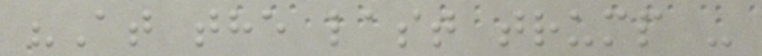"At the last trump -
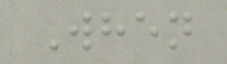When
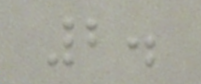2.
